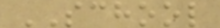SCHOOL
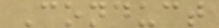Conduct
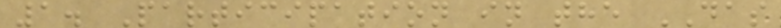1. Participation in the DAS
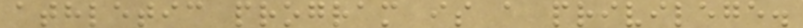athletic program is a privilege.
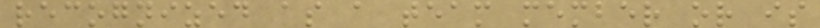recognized as a team member or is
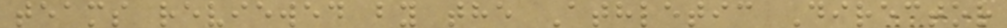teams reviewed by the Athletic Director
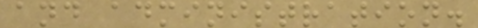and administration.
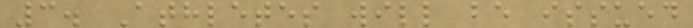3. Athletes will be issued
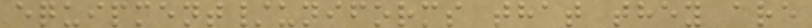equipment/uniforms that they are
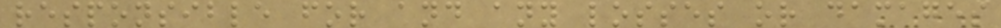responsible for and any losses or damages
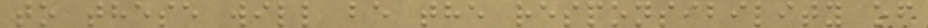to these will be the responsibility of
